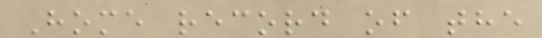Home record of the
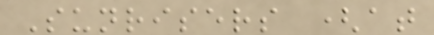Sunrisers (at
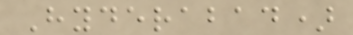Hyderabad)
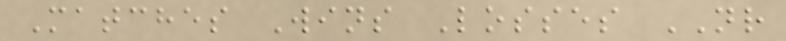Matches Wins Losses NR
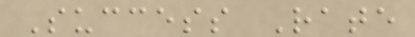Success Rate
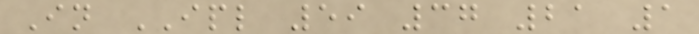In IPL 59 37 21 1
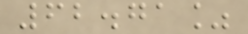62.71%
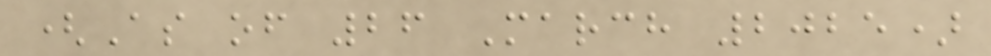(As of 26 March 2025)
